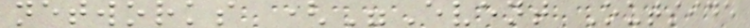networks ("Event Outside
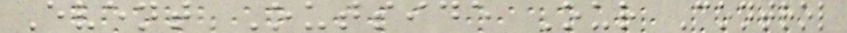Event Outside Our Control
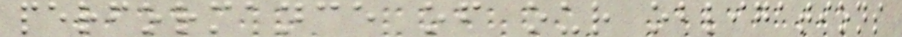performance of our obligations
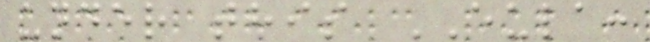under this EULA:
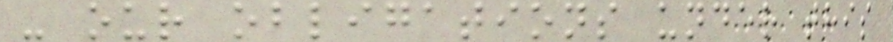- our obligations under this
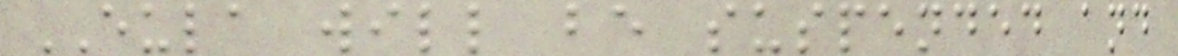EULA will be suspended and
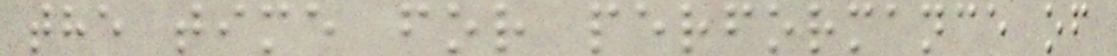the time for performance of
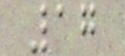17
